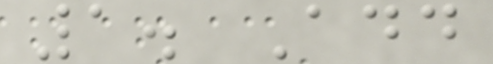1. Add
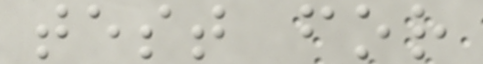test for
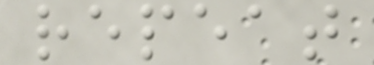repeat
